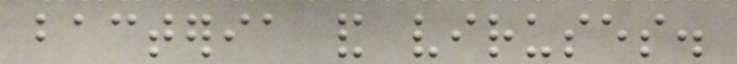bacteria and viruses.
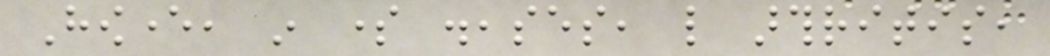However, in some diseases, like arthritis,
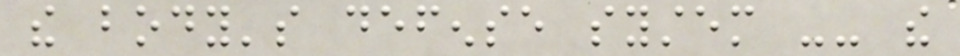the body's defense system -- the
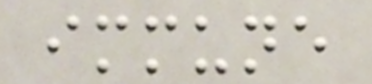immune
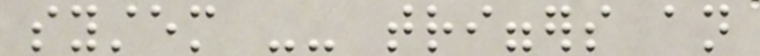system -- triggers an
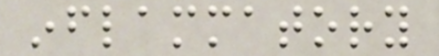inflammatory
